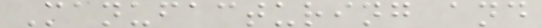Manufacturing and
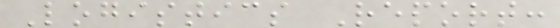Logistics Report:
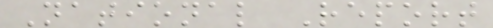National Report
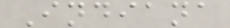Indiana
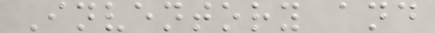Inventory and
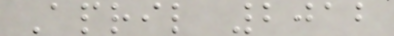April 2012
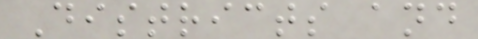Districts and
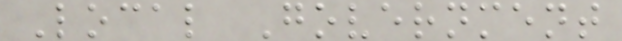Local Government
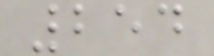254
